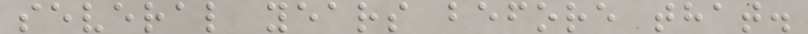several years before that.
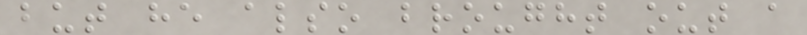but he also brought out a
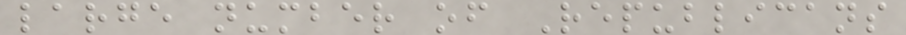large number of Republicans
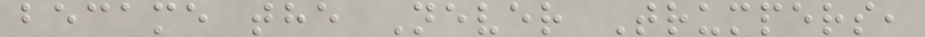became the Never Trumpers,
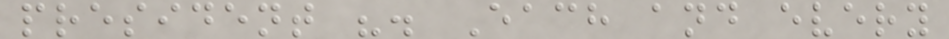president ". Each and every
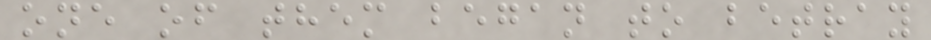one of them began to betray
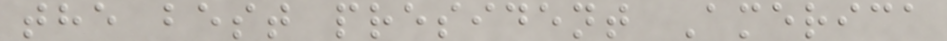the best president America
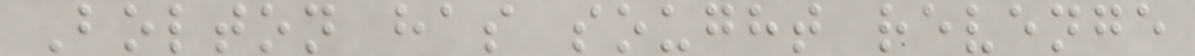Bolton has sought revenge
